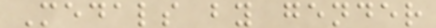Medals by gender
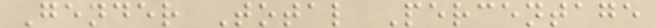Gender Total Percentage
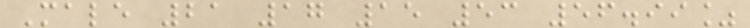Male 21 17 15 53 56.99%
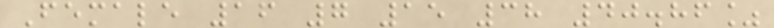Female 16 7 15 38 40.86%
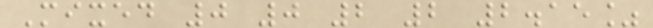Mixed 0 0 2 2 2.15%
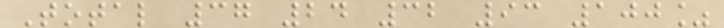Total 37 24 32 93 100%
